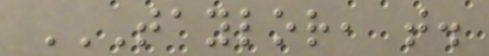TAYLOR, T.
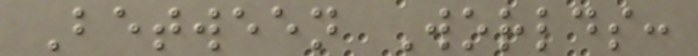Between Worlds:
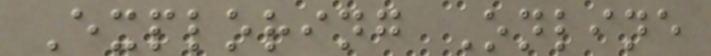Exploring Online
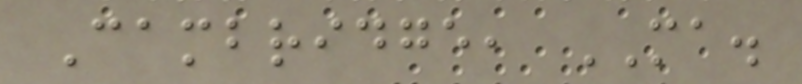Cambridge, MA.
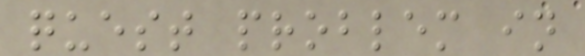quest problem in
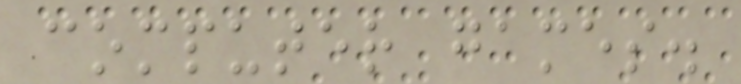computer games.
